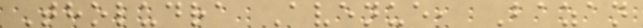Tholudra Avenue, Bazan
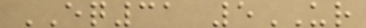EQ31 5UR
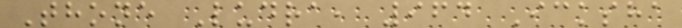Thone Ludra, 964 Icksha
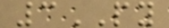3PY
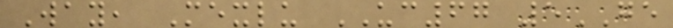Way, Mexlu UC67 5GE
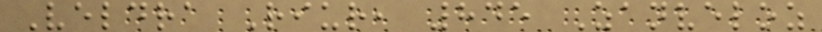Veldra Riur, 845 Zanveloz
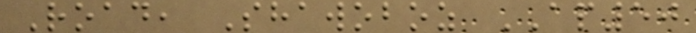Road, Shawoboz AP50
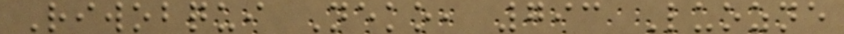Riwobqui Neko, 793 Luozne
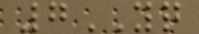7YQ
